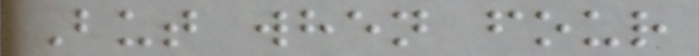But when four
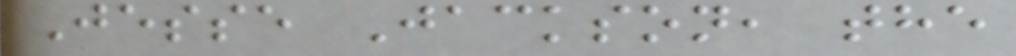Jesse Jackson, the
